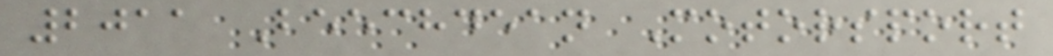2011 Beechdean Motorsport
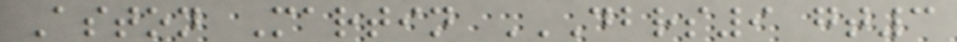Aston Martin DBRS9 GT3
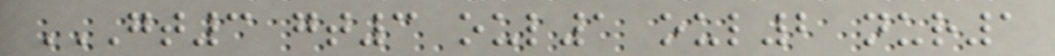GT3 GT3 OUL1 OUL2 NUR1
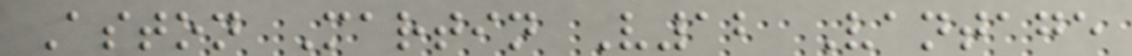Aston Martin V12 Vantage
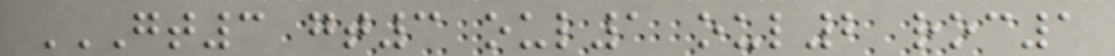GT3 GT3 OUL1 OUL2 ROC1
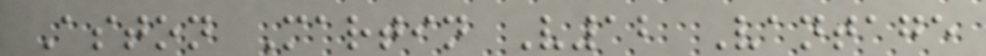Aston Martin V12 Vantage
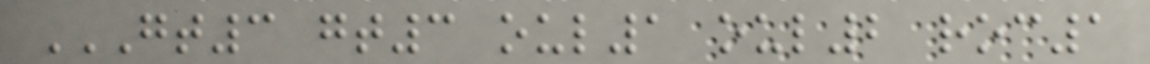GT3 GT3 OUL1 OUL2 ROC1
